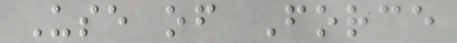Use of Force
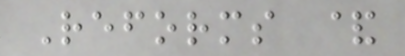Reforms &
